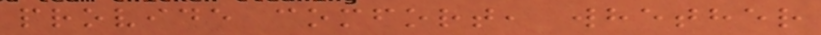provide comfort, whether
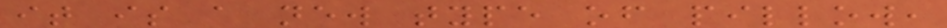it is a new type of pillow,
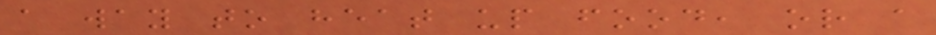a way to heat up food, or a
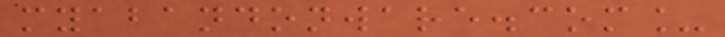myabandonware.com_
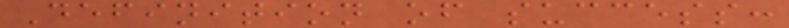Definition of success:
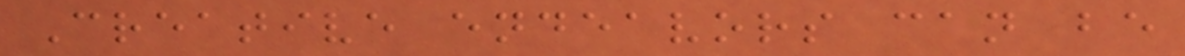Creative endeavors can be
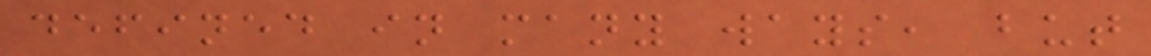defined in many ways, but
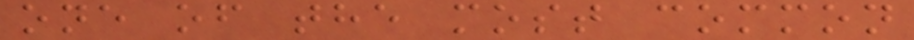one of the most common
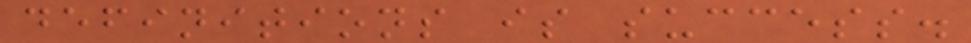definitions is success.
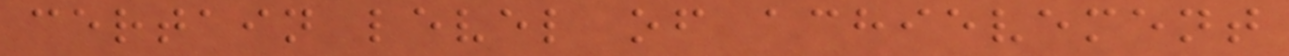certain level of achievement
